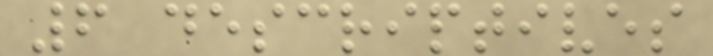6 descriptives
